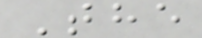The
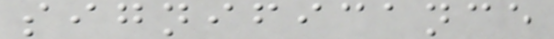significance
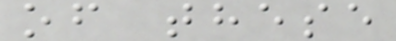of these
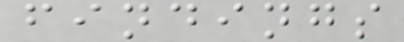findings
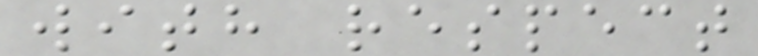with respect
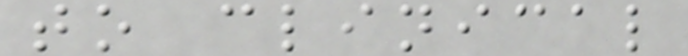to clinical
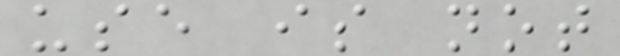use is not
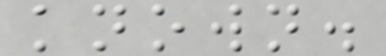known.
